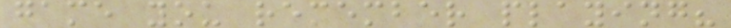game you remember playing?
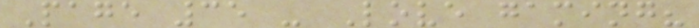Page 35 - Love gaming?
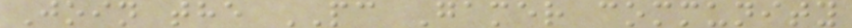Join the PC Gamer community
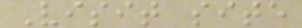Visit site
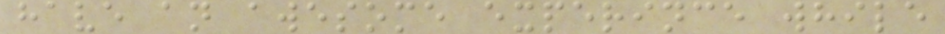have an awesome experince while
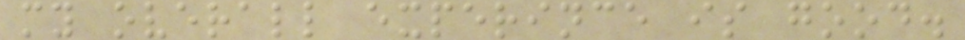my overall experince is good.
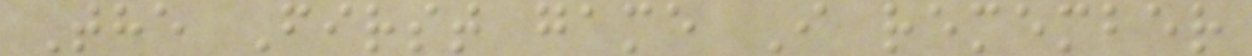The First game I remember
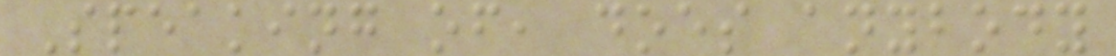Speaking of, does anybody
